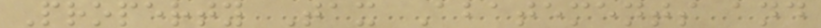Property Tax Abatements and
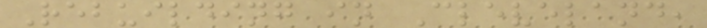Rebuilding in Cleveland,
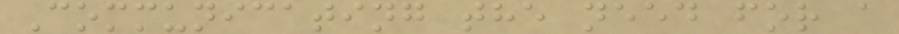Communicating the need for a
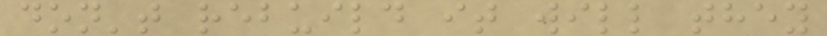don't rebuild it will they
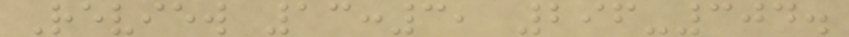Review 13:3, 296-304.
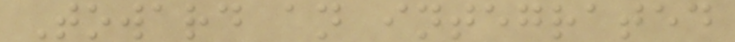Toward an integrated
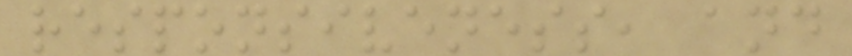responsiveness, and
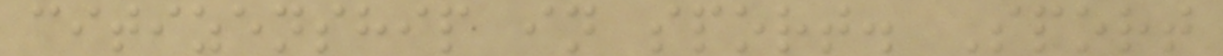citizenship in sport. Sport
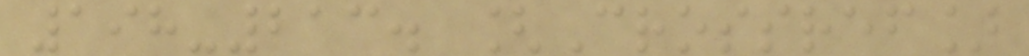198-213. [Crossref]
